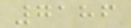7186
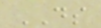DS
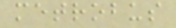metrobus
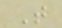T
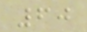60
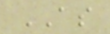AS
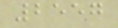2557
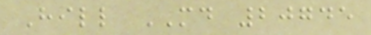Hill MD 20745
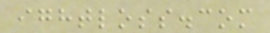ightloss.com
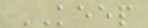KEEP
